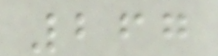267
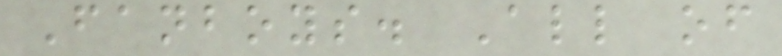Fanboys. All of
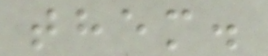them.
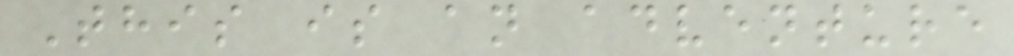This is an adventure
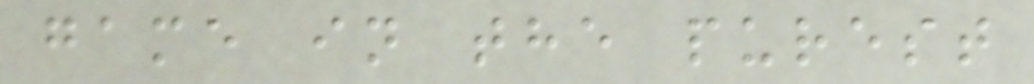game in the purest
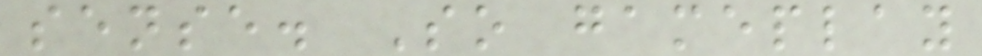sense. So gameplay
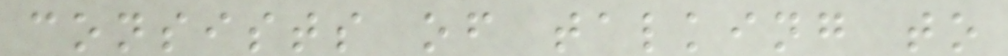consists of talking to
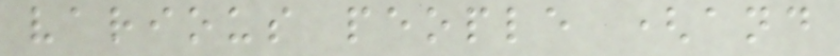various people (and
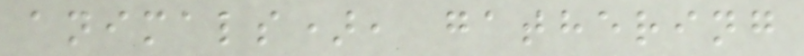animals), gathering
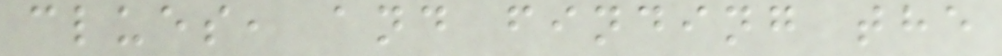clues, and finding the
